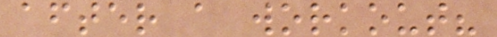after a workout?
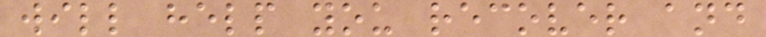will help you recover and
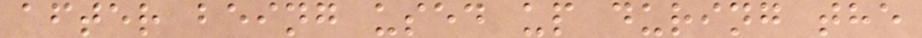after being used up during the
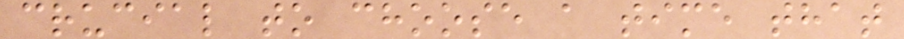crucial to choose a time that
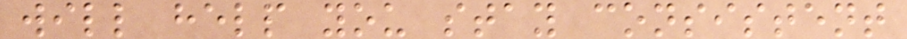will help you stay consistent
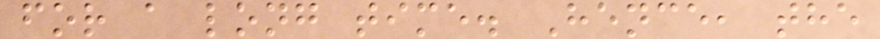for a long time. Hence, the
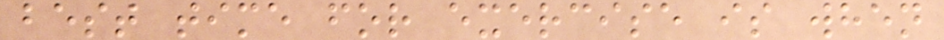best time for exercise is when
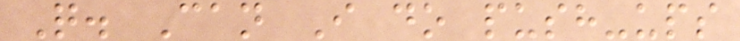Q. Can I do push-ups
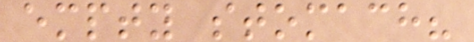empty stomach?
